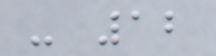- 12
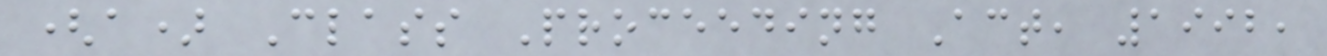(a) Class Proceeding Act, 1992,
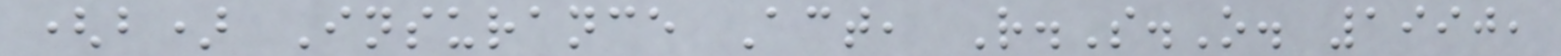(b) Insurance Act, R.S.O. 1990,
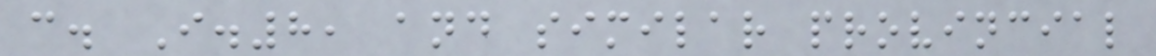c. I.8, and similar provincial
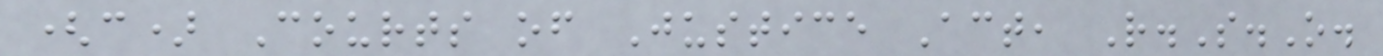(c) Courts of Justice Act, R.S.O.
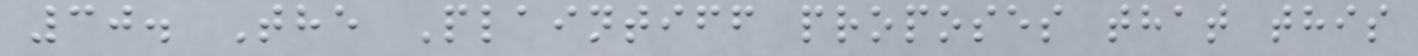30. The Plaintiff proposes that this
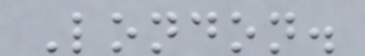London.
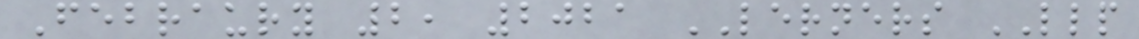Febraury 2, 2021 LERNERS LLP
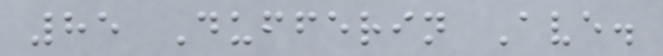85 Dufferin Ave.
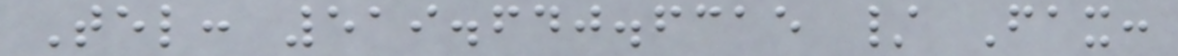Tel: 519.640.6315 / Fax:
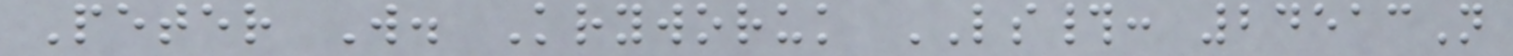Peter W. Kryworuk LS#: 24513N
